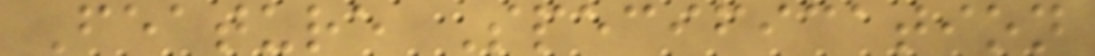Feature Specification
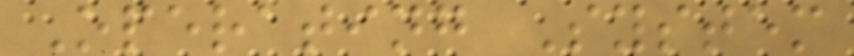Operating System
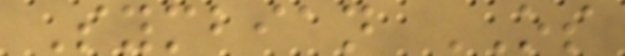Symbian OS
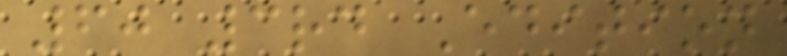60 3rd Edition
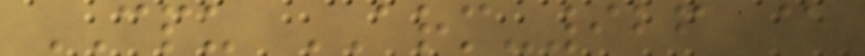CPU ARM-926 @
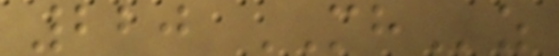220 MHz
